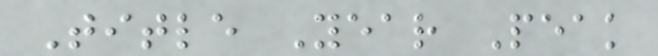Title Year Peak
